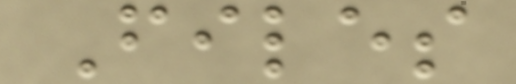Files
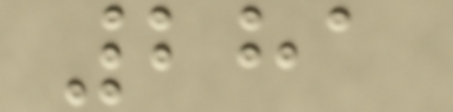281
